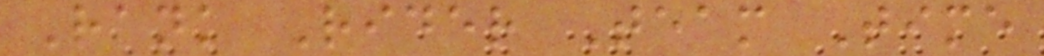Rank Rider Team Time
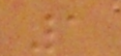1
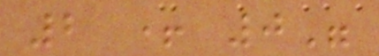2 + 0"
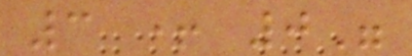3 + 0"
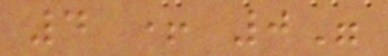4 + 0"
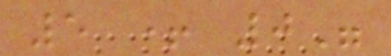5 + 0"
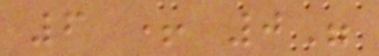6 + 0"
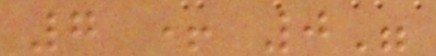7 + 0"
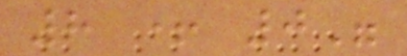8 + 0"
